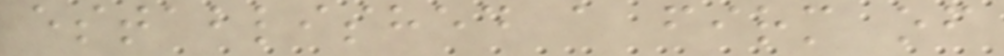established a firm of
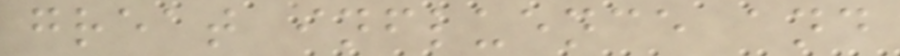great influence and
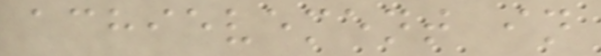achievement in
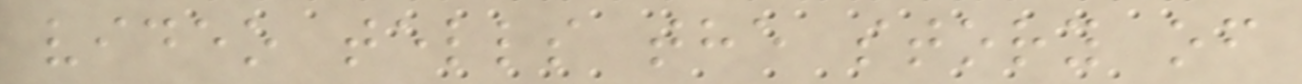video tells the story of
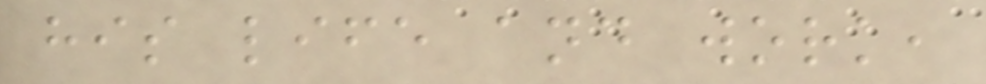his life and work,
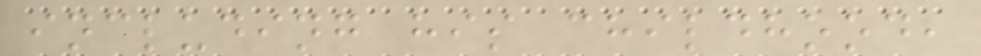including his childhood,
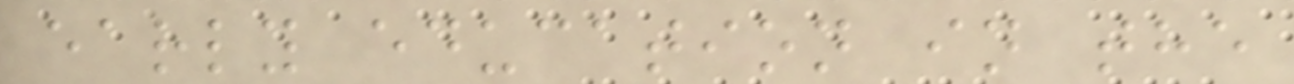early education in the
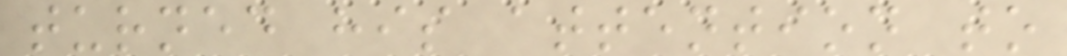turned his attention to
